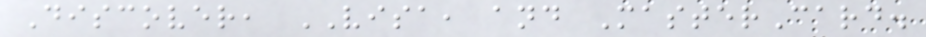Discover, VISA, and MasterCard.
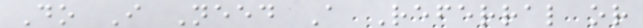Do I Need A Referral or
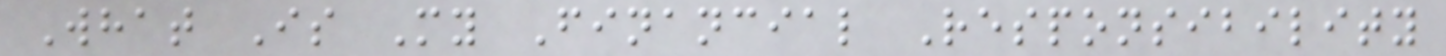What Is My Financial Responsibility
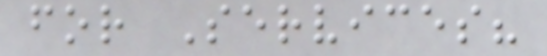for Services?
